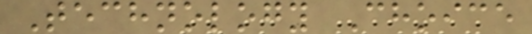Technology Choice
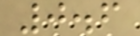0.6
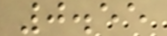0.55
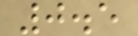0.5
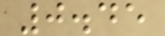0.45
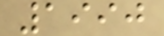1990
